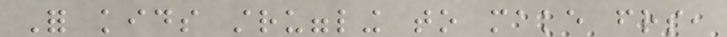For kids struggling to make friends,
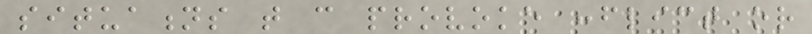situations that can provoke conflict or
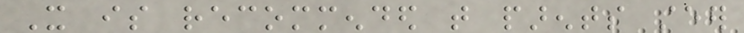It is recommended that parents steer
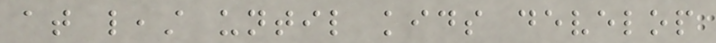at least until kids develop
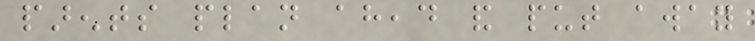parents plan ahead and put away
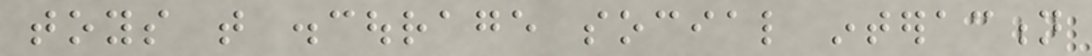toys that discourage social interaction
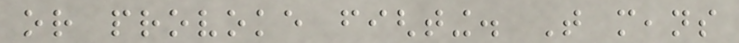or provoke fighting. That means
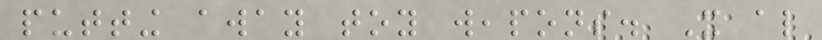putting away toy weapons. It also
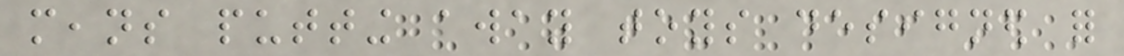means putting away toys designed for
